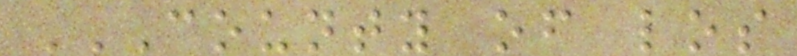COUNTY OF LOS
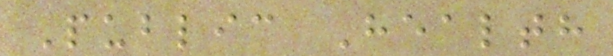Public Health
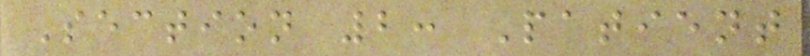Section 2: Patient
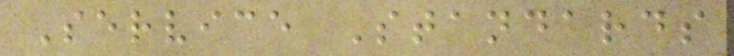Service Standards
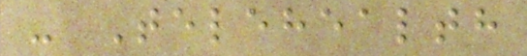- Telehealth
